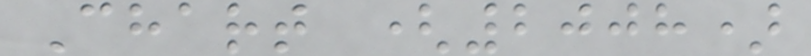Chart (2008)
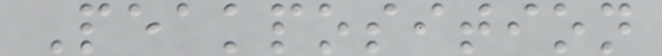Peakposition
